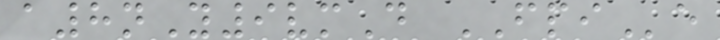a8nY9vmD FPIe
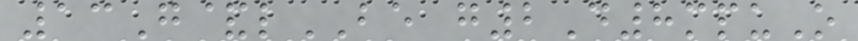13G&lBE g2D8mpuO
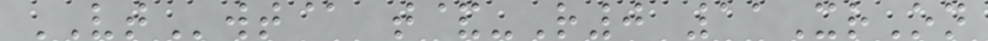VTwt@ t&-R0 11XrOn
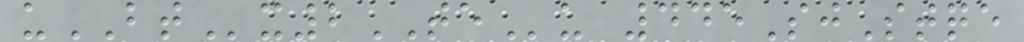uBTx2TEu 445SjStqe
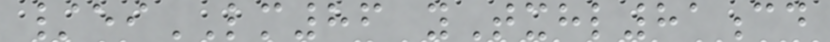/eiLM86 yTxhl81cd
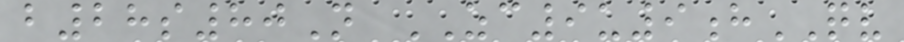b28s80N ZC9u9hQV
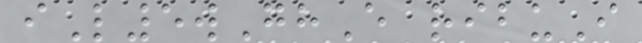iL5wGhE ribuI
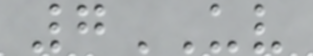7UV
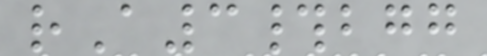rA3#bgg
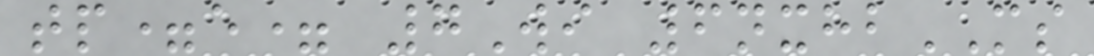tp=e= 7Wi 6nxhbMS
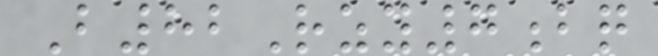B82Rzy7bq
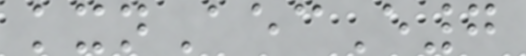kxnAecE7
